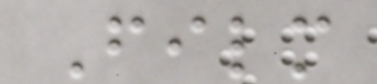Film
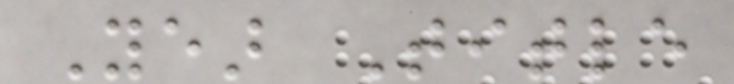Year Title
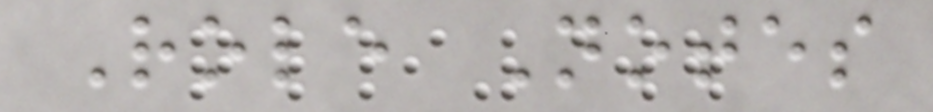Role Notes
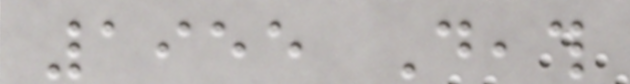1955 Death
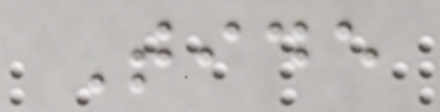Tide
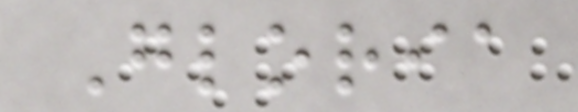Gloria
